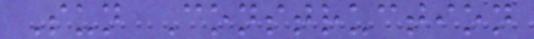Sun Construction
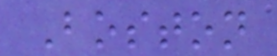Boston
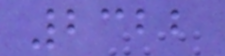2322
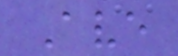Ave
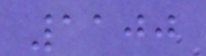1100
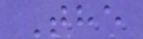The
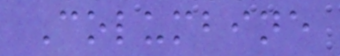Columbine
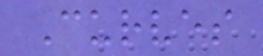Curves
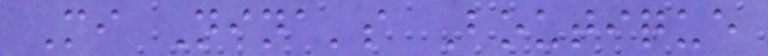Mi Nina's Boutique
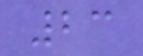23
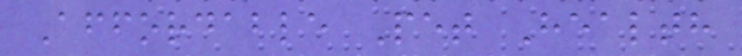Affordable Pet Health
